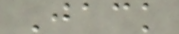Jack
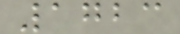1723
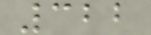322
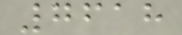7618
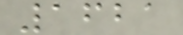1621
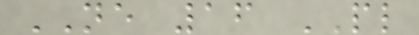NE 16 PL
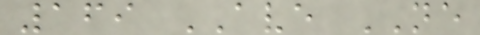169 AVE NE
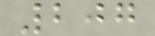207
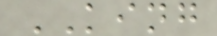KING
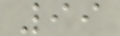99
